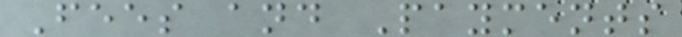Fees and Payments
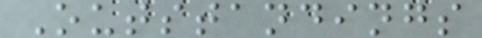Outstandings
